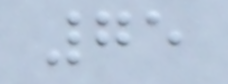75
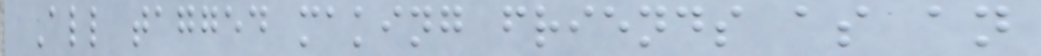All tagged making friends as an
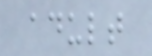adult
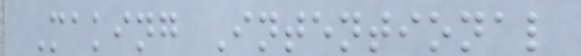Making Intentional
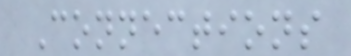Connections
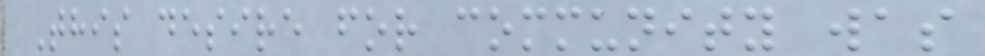This desire for community was
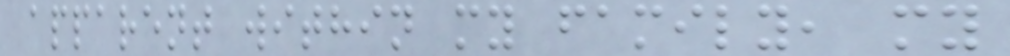apparent within my family, my
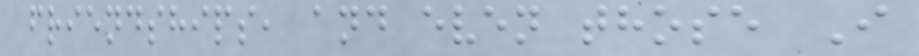friendships, and even those I
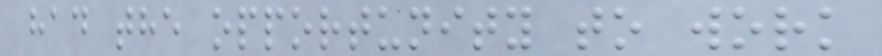had the opportunity to work
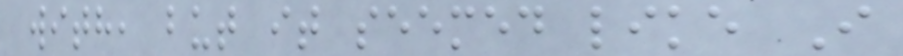with, but it seemed like I
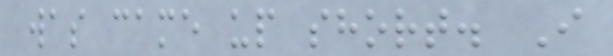was came up short. I
